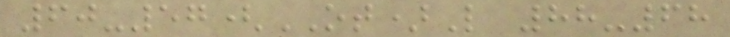60-57(OT)L 88-68
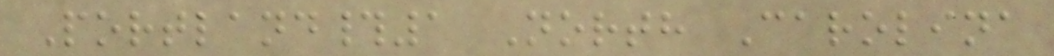Portland#1 North Carolina
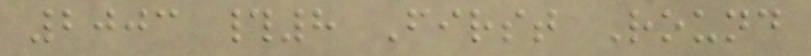2003 #8 First Round
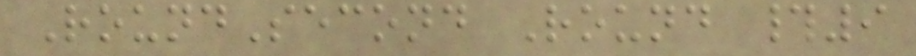RoundSecond Round #9
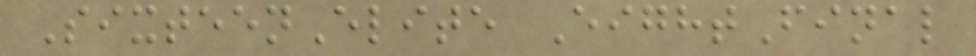SixteenElite EightFinal
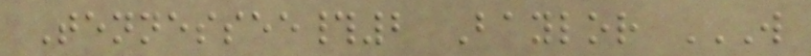Tennessee#2 Baylor W
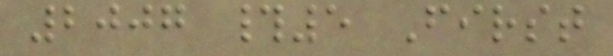2007 #5 First
